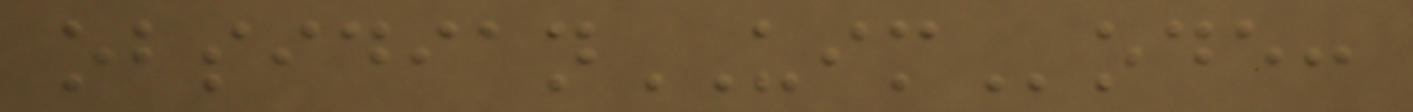obsidianUIMode:
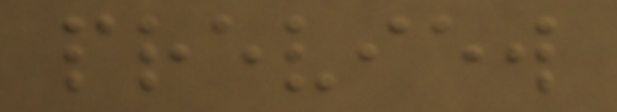preview
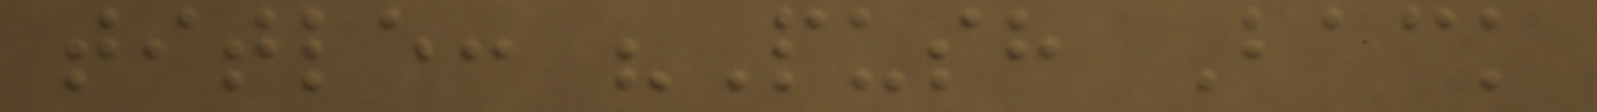title: "Push Back
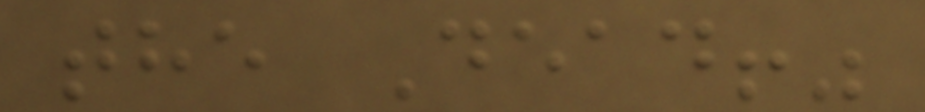the Dead!"
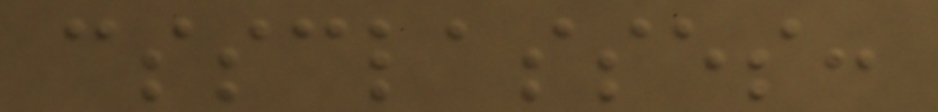cssclasses:
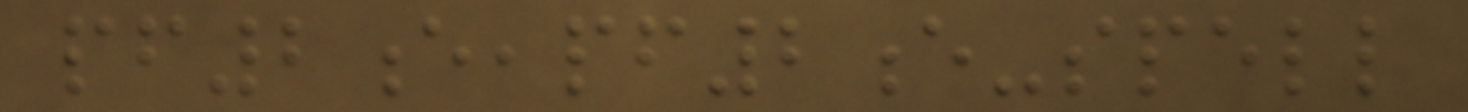pf2e,pf2e-spell
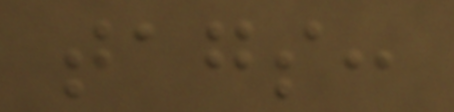tags:
